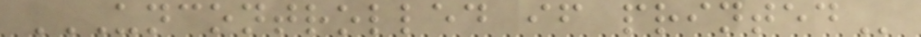UNCONTROLLED IF PRINTED
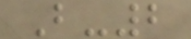B-2
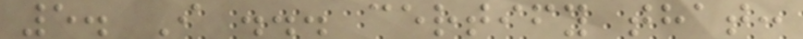5. I ... certify that:
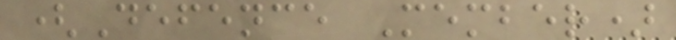(Defence Member)
